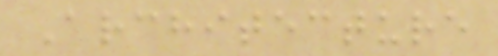Architecture
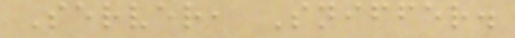Server, Sniffer.
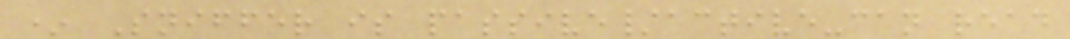* Sniffer is passive/active-can read
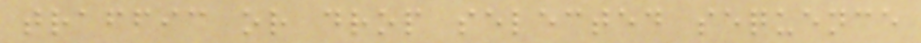traffic or drop selected sequence
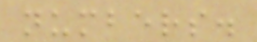numbers.
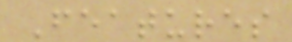Features
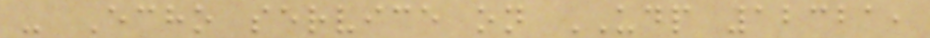- Echo service on UDP 12321,
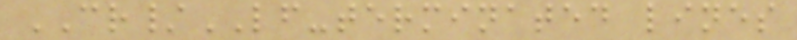CR/LF-terminated lines
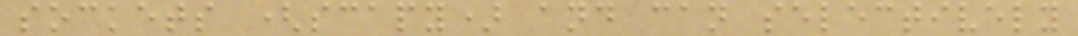sockets (scapy) and can selectively
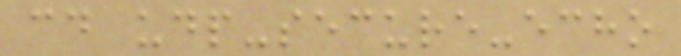cd udp-secure-echo
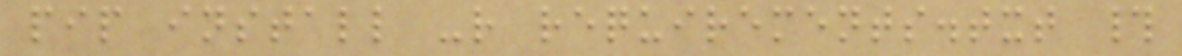pip install -r requirements.txt #
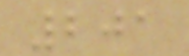201
